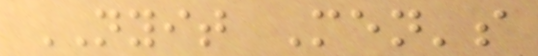NYIT Men's
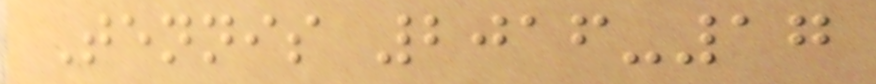Tennis 2016-17
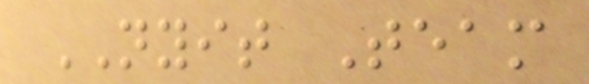NYIT Team
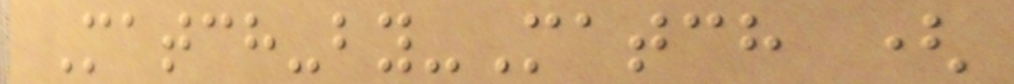Match-by-Match (
